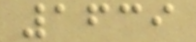1639
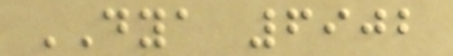DYA 6902
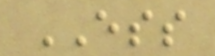ESS
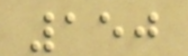150
